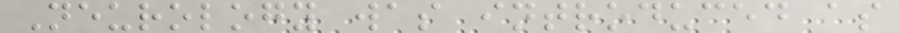Neurology was introduced as
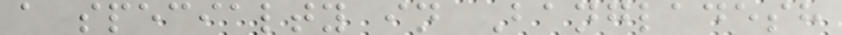a specialty in Bangladesh
